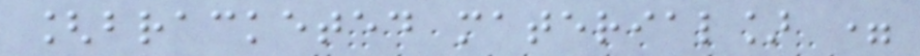[bracketed material] =
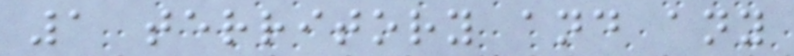1 territory and any
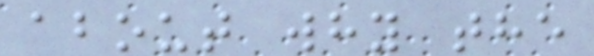about why the
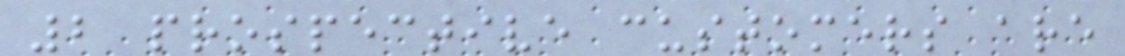2 prospective customers are
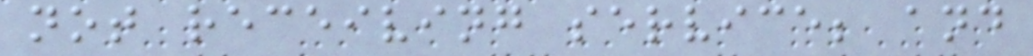not receiving service; and
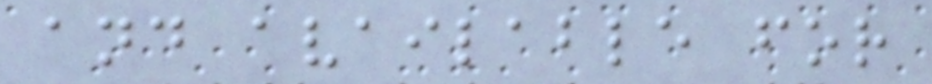and available for
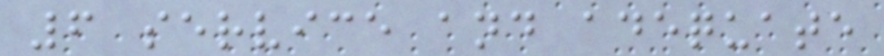6 service and adequate
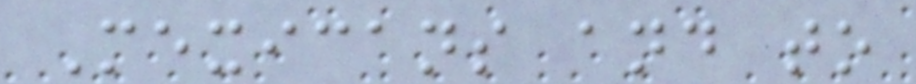Mexicans and to
